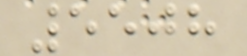5508
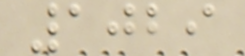1029
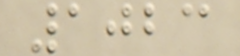1023
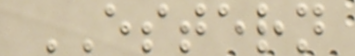ESTERN
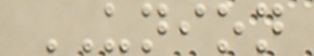UNION
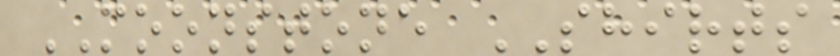MOONSTONE SHIRTS
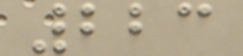223
